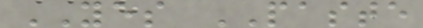YES PASTE
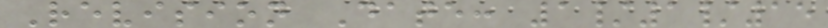Revision Date: 1/1/15
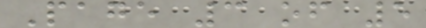Page 3 of 5
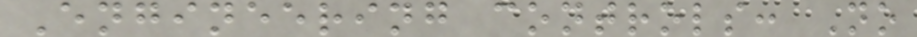Engineering controls: No
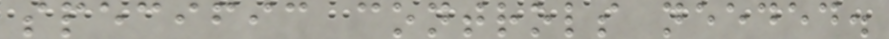specific controls needed.
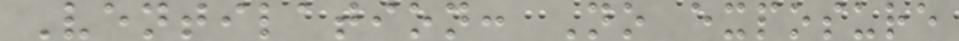Ventilation: No exposure
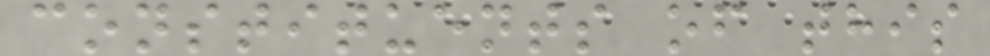constituents of this
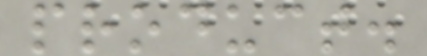product.
